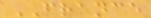FRANCE
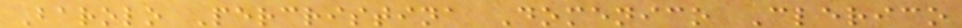Barolo Percristina Domenico Clerico
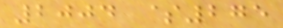2004 $275
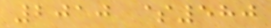2010 $580
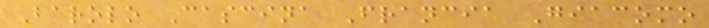Barolo Cascina Francia Giacomo
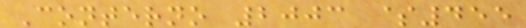Conterno 2003 $455
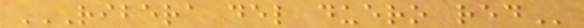RIBERA DEL DUERO RED
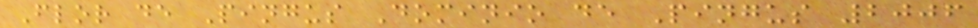Flor de Pingus Dominio de Pingus 2006
